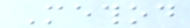Method
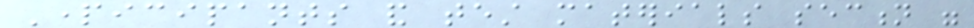Participants and test materials section were
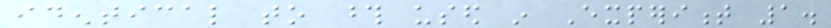identical to those used in Experiment 1.
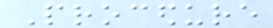Procedure
